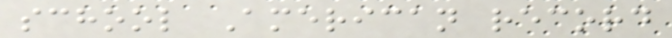school American record
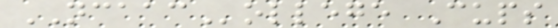NCAACollege Cups
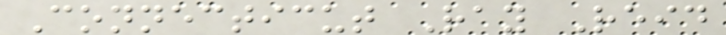Connecticut Ray Reid
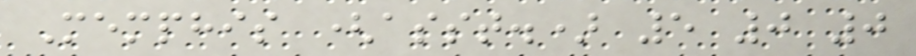Memphis (asst.) 5 0 0
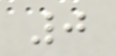0
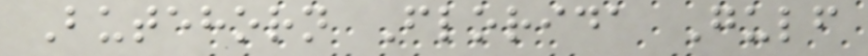Butehorn Florida Gulf
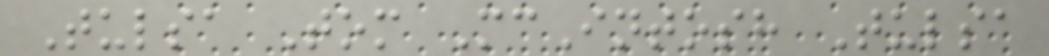Tulsa Tom McIntosh Tulsa
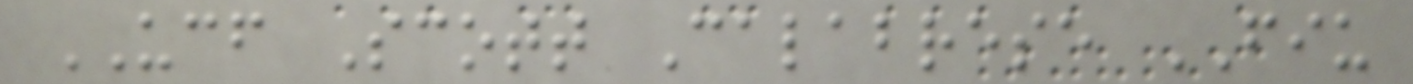UCF Scott Calabrese FIU
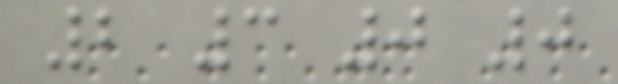2 3 0 0
